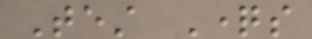Test Questions
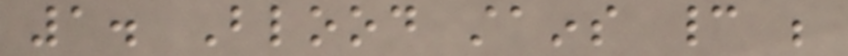1. Blood stains cannot be
